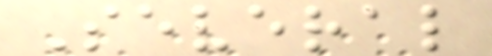Several
